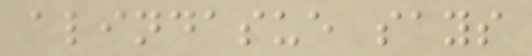alindasue says
